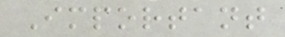Important
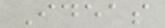Ideas
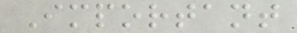Important
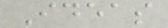Ideas
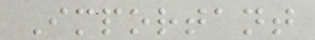Important
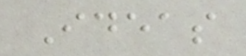Ideas
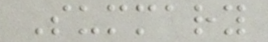Summary
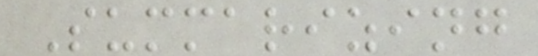Summarizing
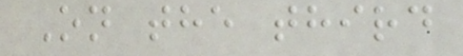On the third
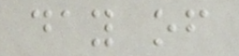day of
